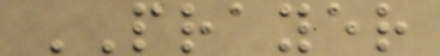PRAYER
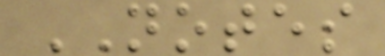NOTES
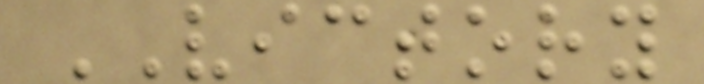VICTORY
